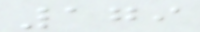179
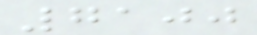7100
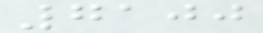7100
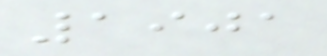1901
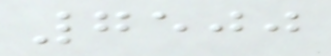7500
